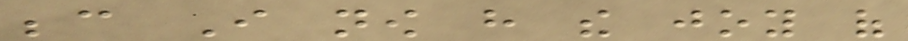because I now have the joy of
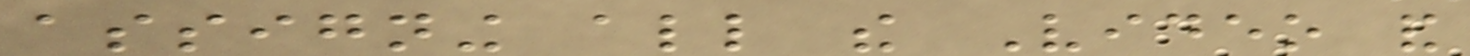assigning all the Video and
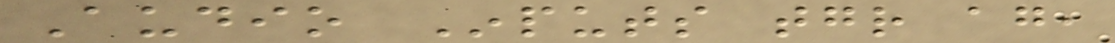Audio Inputs together again,
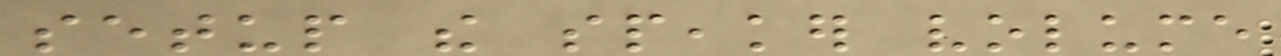setup the speaker volume
